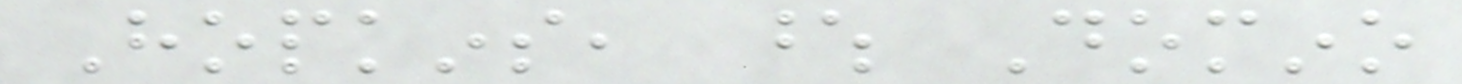Hopkins, whose Domino
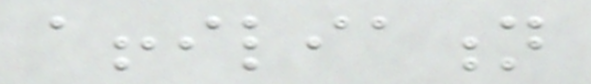affiliation
